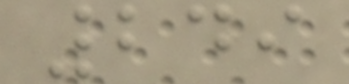249
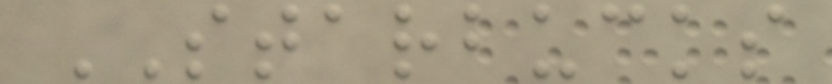STARBUCKS
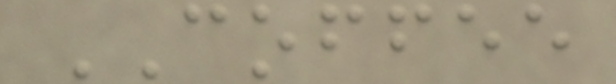COFFEE
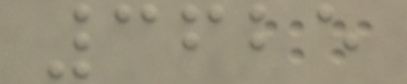3625
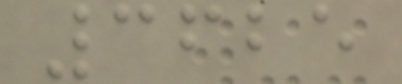3625
